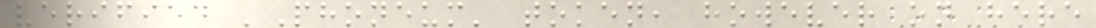verified 'Phoneum' token, however on here
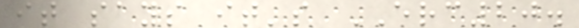it says it's ERC20.
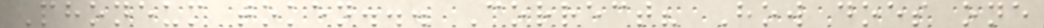Phoneum token... Correct? How does one
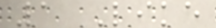1 Like
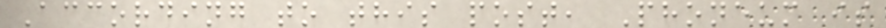According to this post, Phoneum is
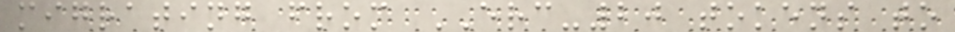migrating from ERC-20 tokens to
